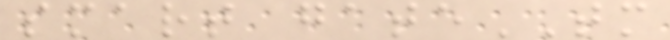smart gateTM
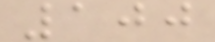100
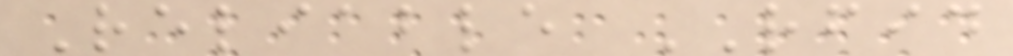Reliable RFID
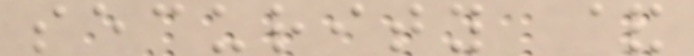security &
